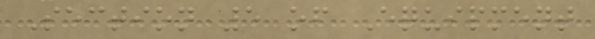Section 5 of Equipment
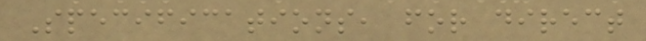Specifications, for direct
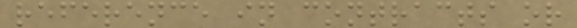reference in contracts or
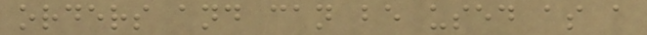orders and can be used as a
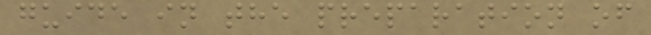guide in the preparation of
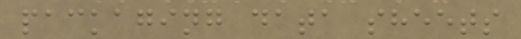packaging data sheets
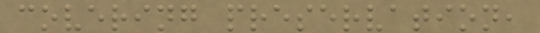covering preservation,
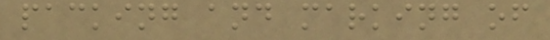packing and marking of
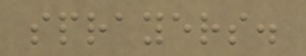sprayers.
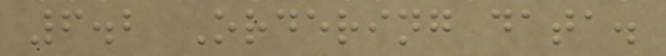6.2 Ordering data.
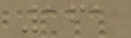161
